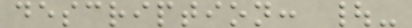description: |-
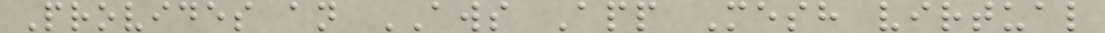Provides an AWS App Mesh virtual
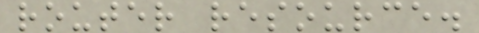router resource.
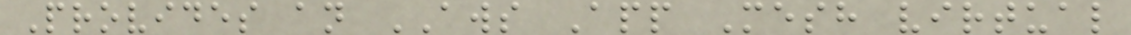Provides an AWS App Mesh virtual
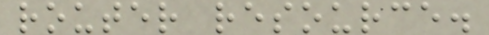router resource.
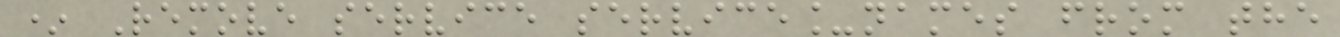* Remove service service_names from the
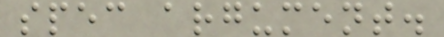spec argument.
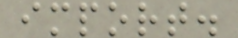import.
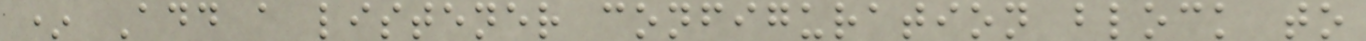* Add a listener configuration block to
